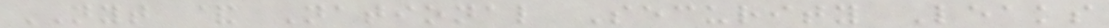NYT & National Security Leaks
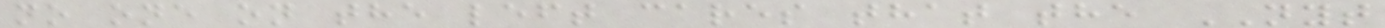no one on the left cares that the NYT
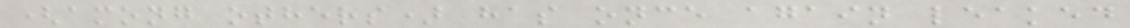(among others) has once again leaked
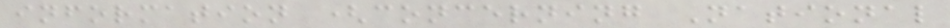information (concerning National
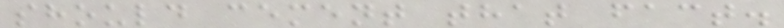should cement that fact.
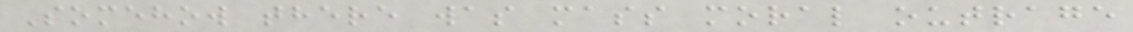Somehow there was mass moral outrage
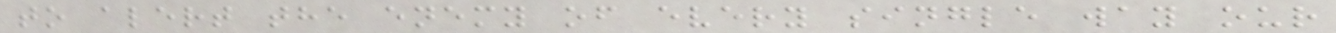to alert the enemy of every single way our
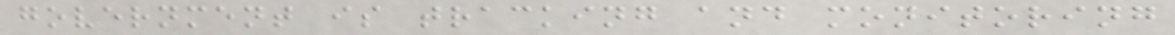government is tracking and monitoring
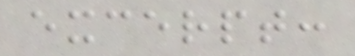excerpt:
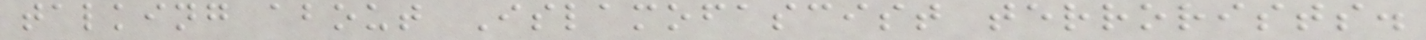talking about Islamofascist terrorists.
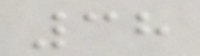38
